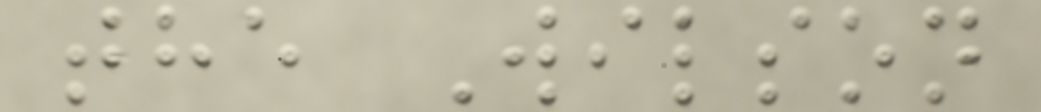the Wilson
